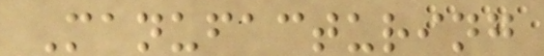Manufacturing
